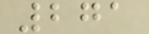271
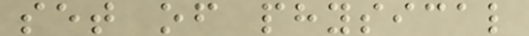set of physical
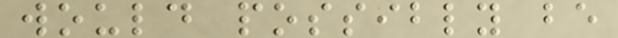would possibly be
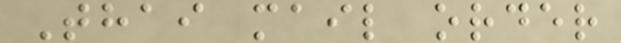Thai mail order
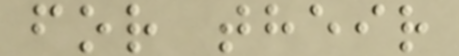for their
